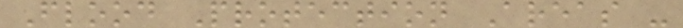Flood Protection Areas -
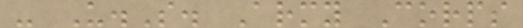- U.S. Army Corps
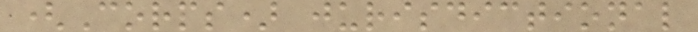(Corps) jurisdictional
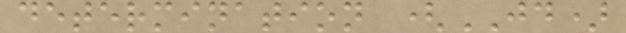determination (JD)
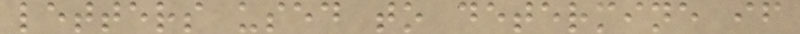letters used to determine if
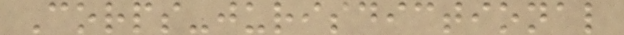Corps-jurisdictional
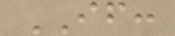IF:
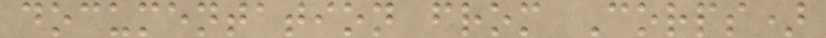documentation from Corps)
